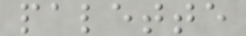palette
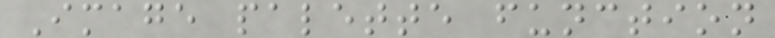Image palette function
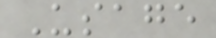Usage
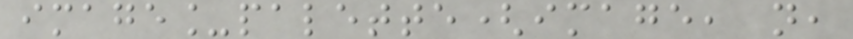image_palette(image, n,
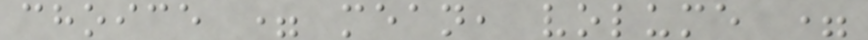choice = mean, volume =
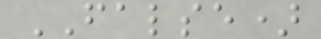FALSE)
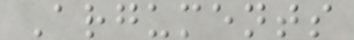Arguments
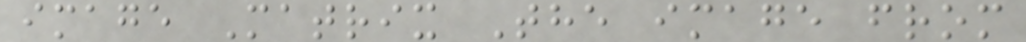image Matrix The image from
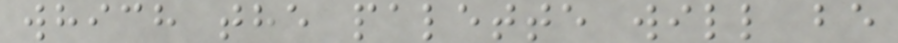which the palette will be
